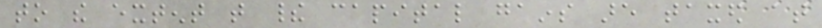to the extent that their capital gains are taxed at
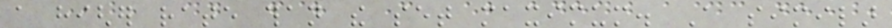a higher rate than the set maximum. A similar
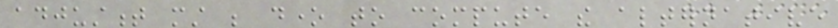adjustment must be done to compute the alternative
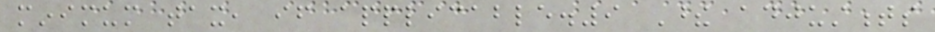minimum tax, if applicable.9 These adjustments
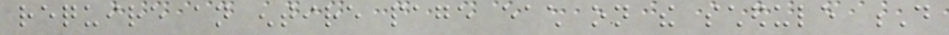require an entire page each on the schedule D
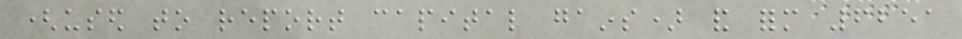(used to report capital gains) and form 6251
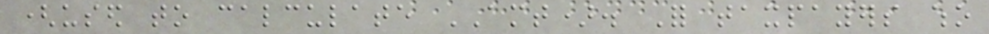(used to calculate AMT). For taxpayers who
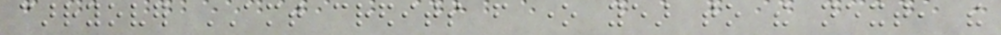carryover AMT credits from one year to the next, the
